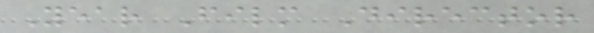Year Film Director
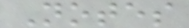Notes
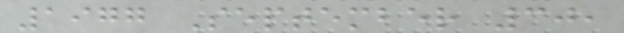1977 September 30,
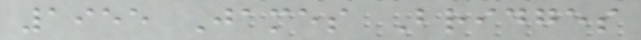1955 James Bridges
